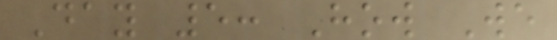Day 5: How We
